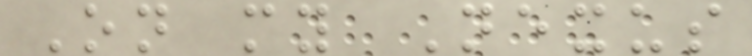On my Nexus
